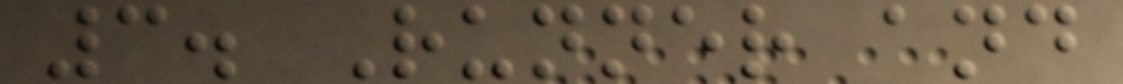3. Runner and
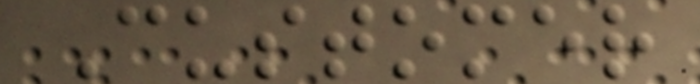Customer
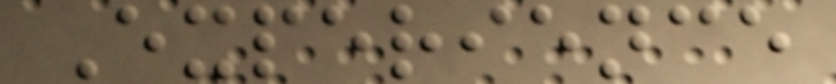Experience
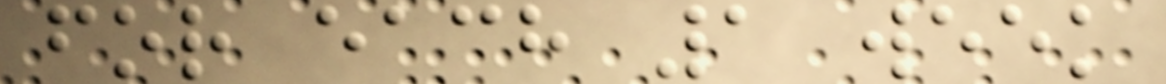for each 1 week
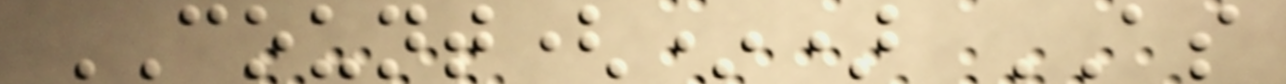COUNT(*) AS
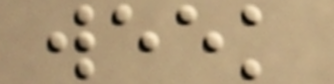week
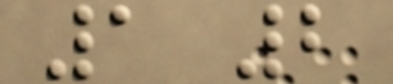1 2
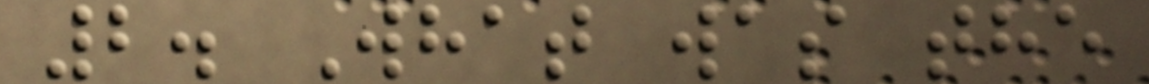2. What was the
